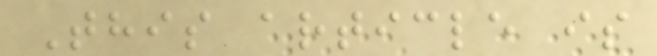This article is
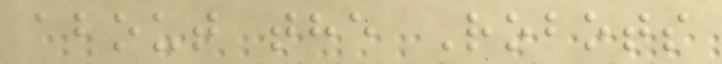about the Robots
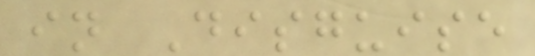in Disguise
